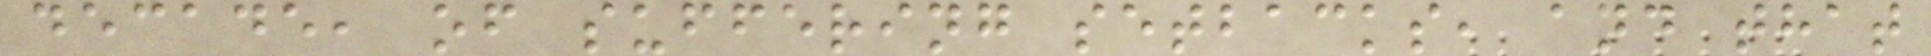decade, of suffering setbacks, and that
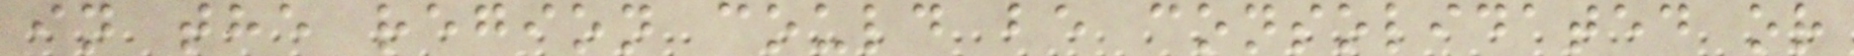in the region could be consolidated or
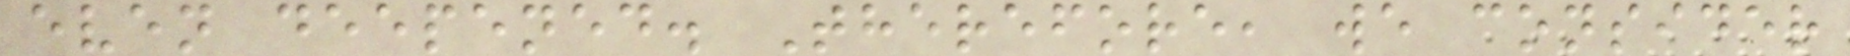even deepened. Therefore, we consider
